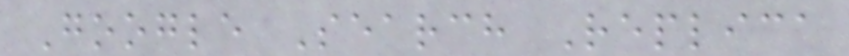Google Search Replica
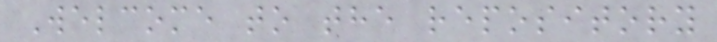Welcome to the repository
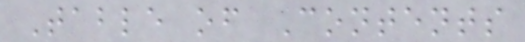Table of Contents
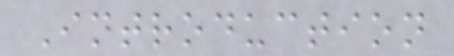Introduction
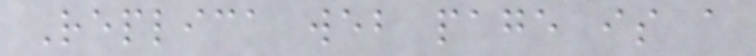Replica web page is a
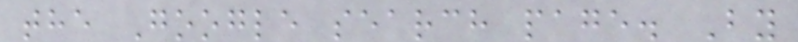the Google search page. By
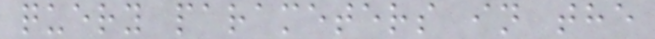query parameters in the
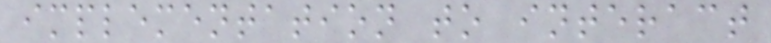implementation to interact
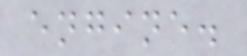engine.
